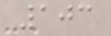103
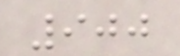900
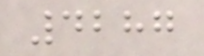4287
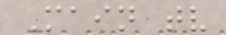Main tv
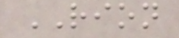RION
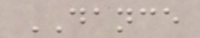DANCE
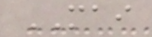MAI
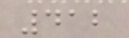412
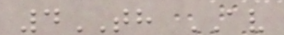4TH AV
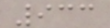933
